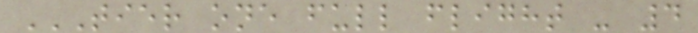TIER ONE FULL FLIGHT - 4
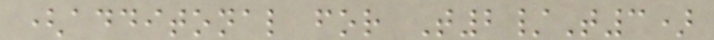(additonal for T2/T3)
